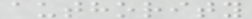authority
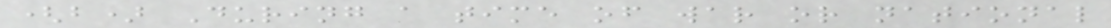(b) During a time of war or national
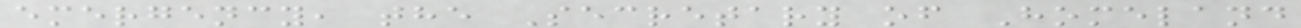emergency, the Secretary of Homeland
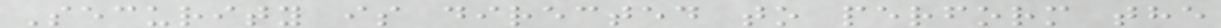Security is directed to perform the
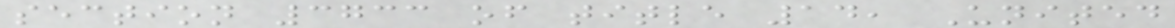section 3733 of title 14, United
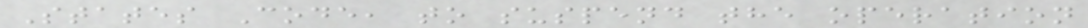States Code, to suspend the operation
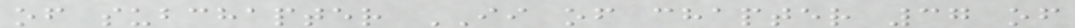of subchapter II of chapter 37 of
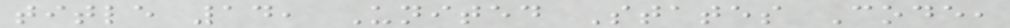title 14, United States Code,
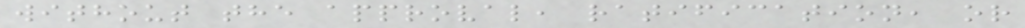without the approval, ratification, or
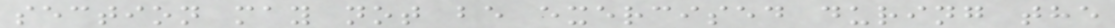section may not be exercised during the
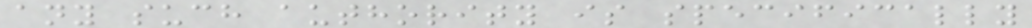any such authority is specifically
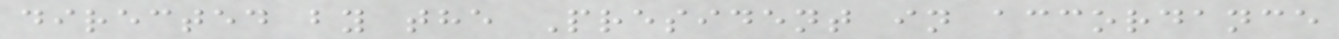directed by the President in accordance
